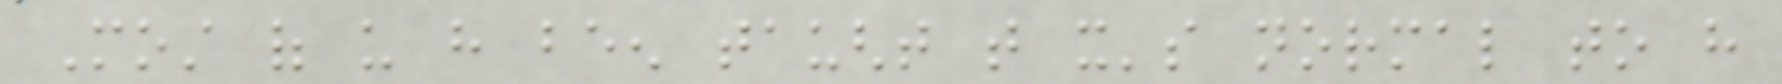Most of us have been taught that it's normal to have
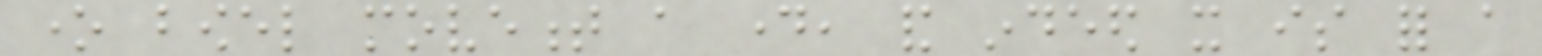one bowel movement a day, and indeed it is for a
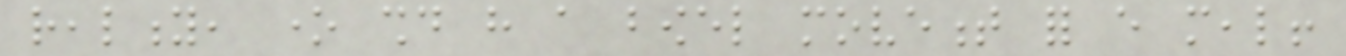reality, one should have a bowel movement for every meal!
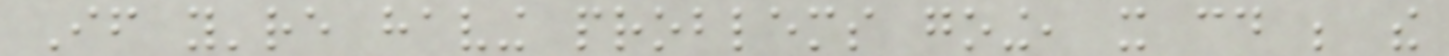If you're having problems going, it could be the
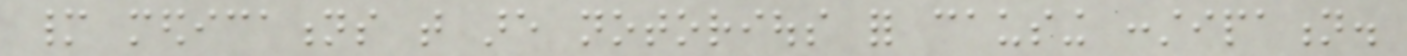many medications that are notorious for causing constipation.
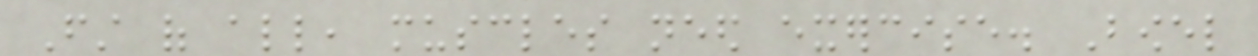First of all, muscles need exercise. Bowel
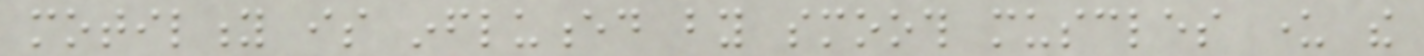motility is influenced by smooth muscles under the
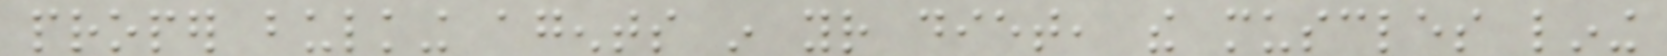proper bulking agents in your diet, the muscles lining
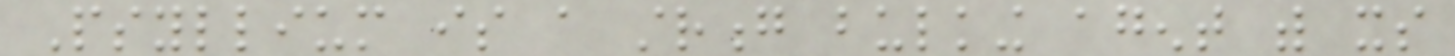Psyllium is a strong bulking agent with its
